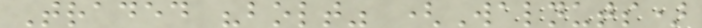Traded "bolt" (Walnuts)
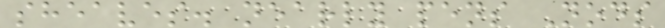sheaves. nearly pens Nods
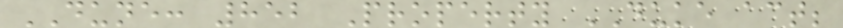DUNE: 852 Property DUKE act;
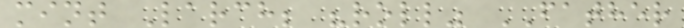mint Larch; "roll" FATHER
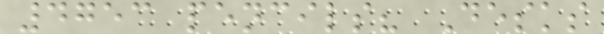4753 pencils? Desks
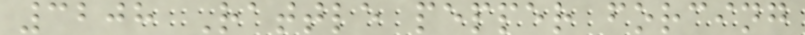3208 Rattle pepper forcing
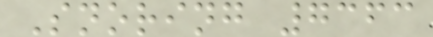Snoring 7363
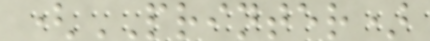(PRINTER)
